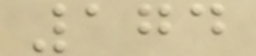174
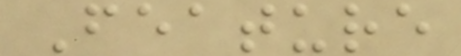Feature
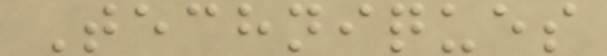Techniques
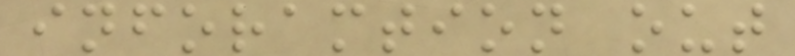inforamtion out
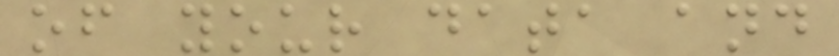of your data and
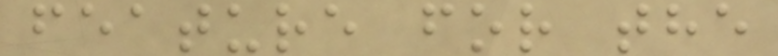feature for the
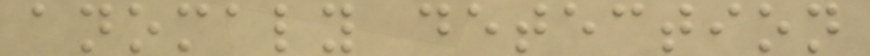anomaly detection
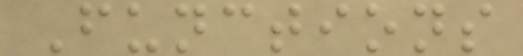Functions
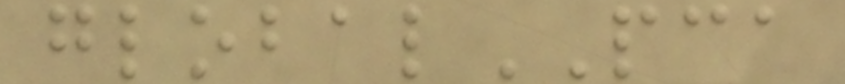globalPCA
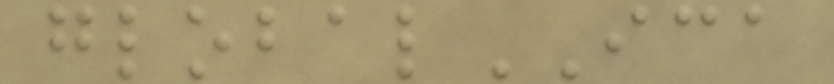globalICA
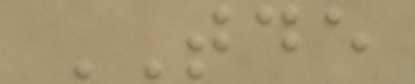TDE
